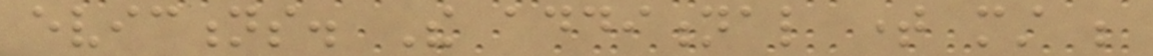evictions. The additional time must be
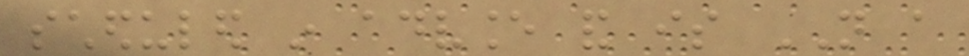scheduled in advance and is NOT a
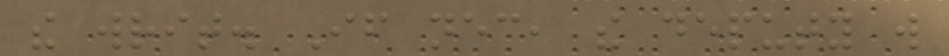the writ. If necessary, the deputy will
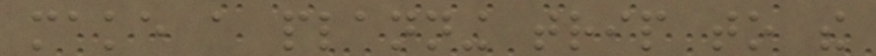make a planning trip to the
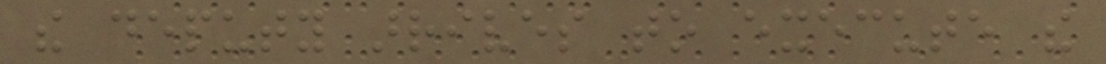the deputy arrives to execute the
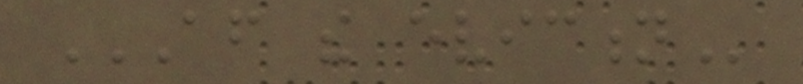AFTER THE EVICTION
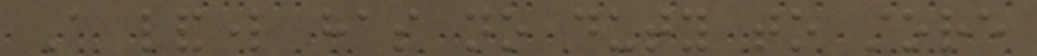A landlord has no duty to store
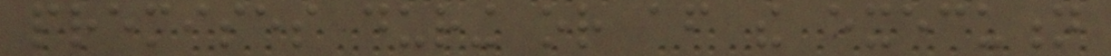premises during or after the execution
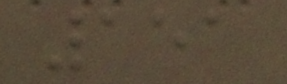151
